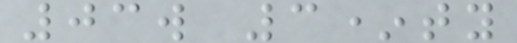03w 3*ty
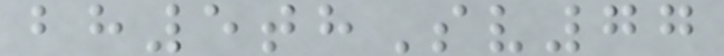bh5thSv77
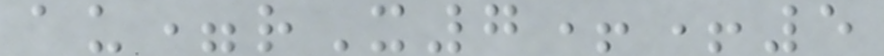au=rX7++5
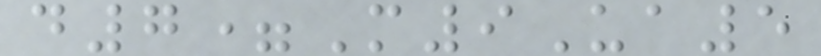d7=M9Ua5
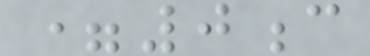=0c
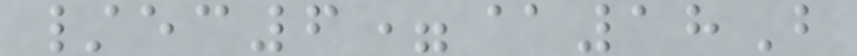/ec6=@18B
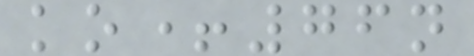ko+76n
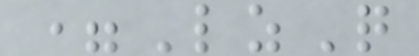=LzQ
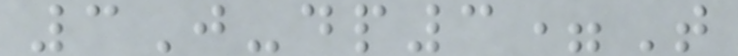3J-dp3=T
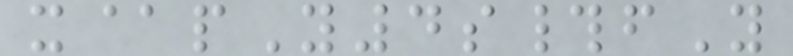x@pY4s#fY
